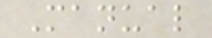Manual
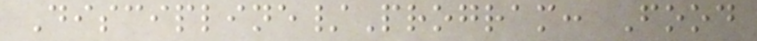Discipline/Program: Food
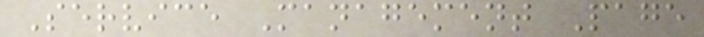Service Management Page
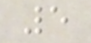5
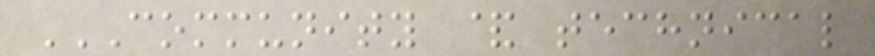COMMUNITY & TECHNICAL
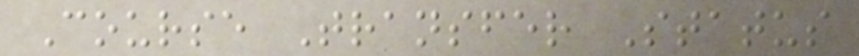Course Transfer Status
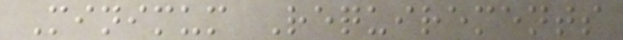Minimum Requirements
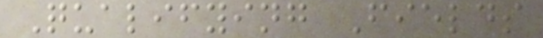Qualifying Fields
